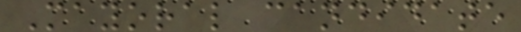Mayoral candidate
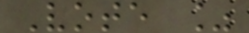Vote %
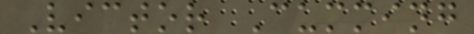Victor Cumming
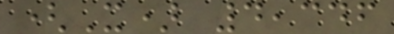(X) 4,346
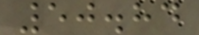50.84
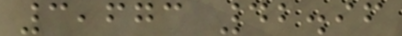3,673 42.96
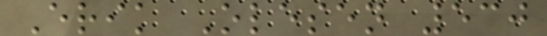Erik Olesen 530
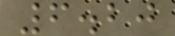6.20
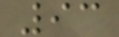93
